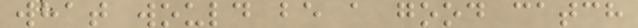what would be a good catch
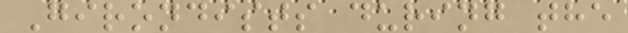Girondists during the
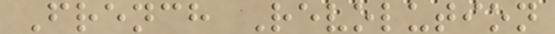French Revolution
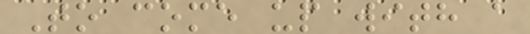To come up with a
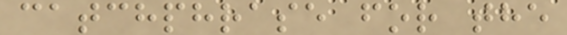catchphrase for the
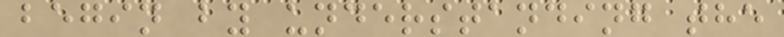begin by understanding the
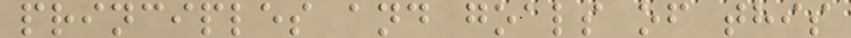principles and goals of this
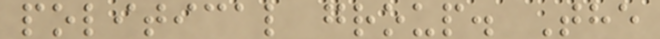political group. The
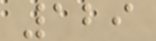129
